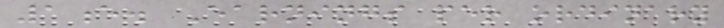1e. Earnings per ordinary
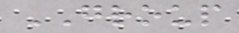GROUP
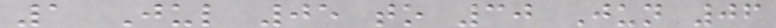1 Jul 05 to 30 Jun 06
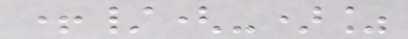+/(-)%
